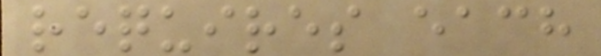requires each
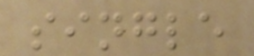single
